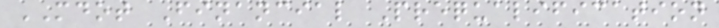MDOT Financial Prequalification
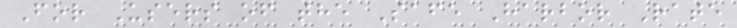For Users of the Safe Harbor Rate
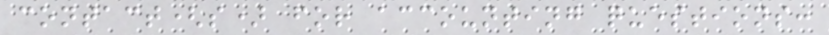contact(s) for accounting questions:
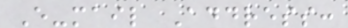E-mail Address:
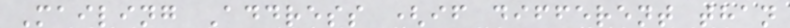Mailing Address (if different than
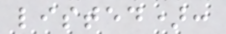listed):
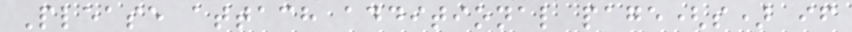Please attach additional page(s) if
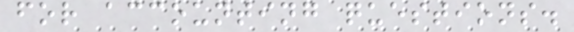for accounting questions.
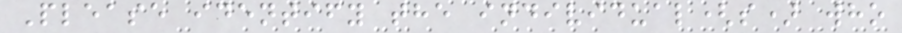Please identify the individual(s) who
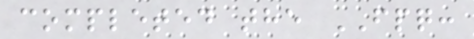completed the FPQ:
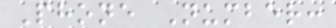Phone Number:
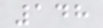148
